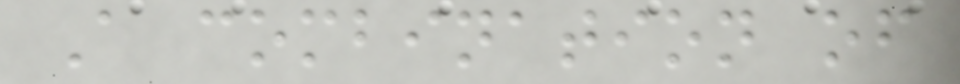A combination of
